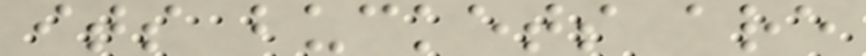its buckets are
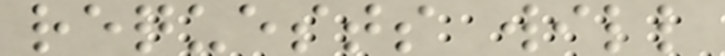requests will
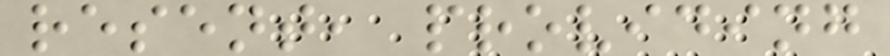resent, providing
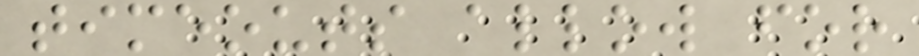timeouts allow for
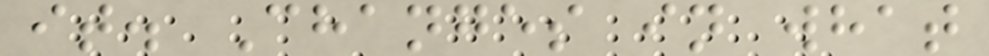it. Changes in what
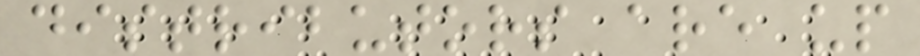distributors are up
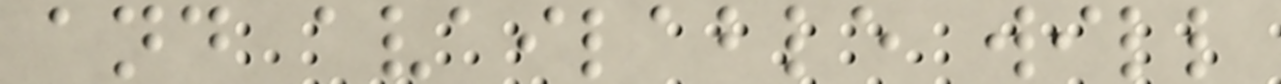and available will
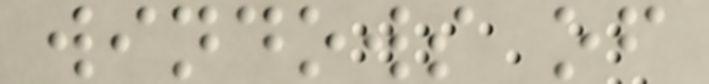windows of
